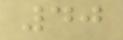40
